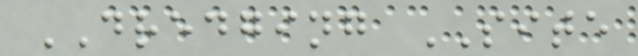DREDGING SITE
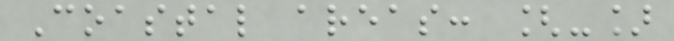Coastal areas: [-]
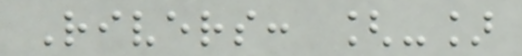Rivers: [-]
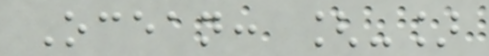Ocean: [-]
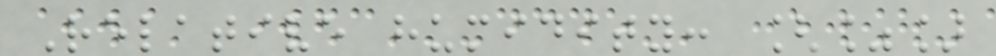Relative humidity: [%]
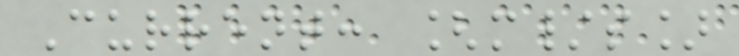Current: [m/s]
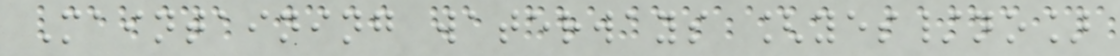Maintaining waterways [yes/no]
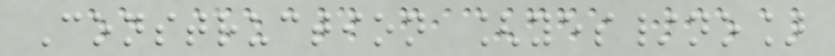Construction [yes/no]
